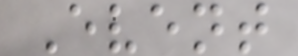Event
